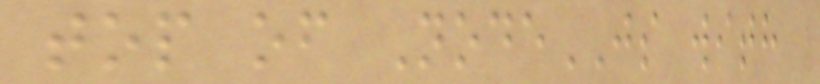top of NodeJS with
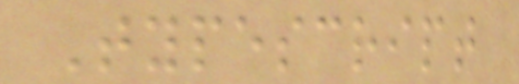Typescript
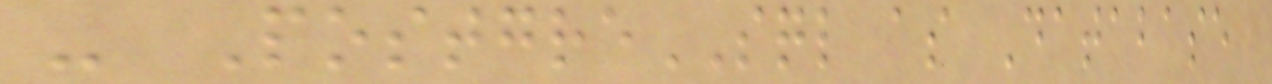- PostgreSQL as Database
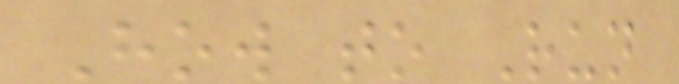How to Run
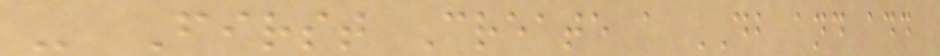- First Create a DB and add
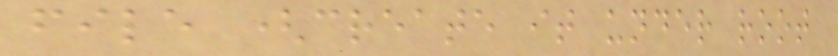file (create it under root
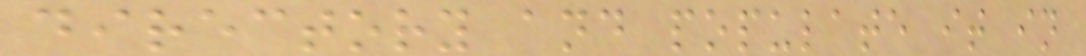directory and populate it in
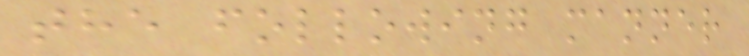the following manner
